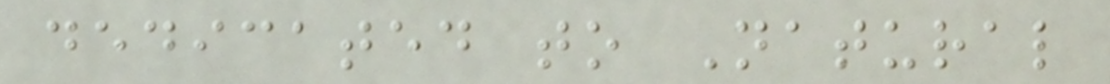dedicated to Natural
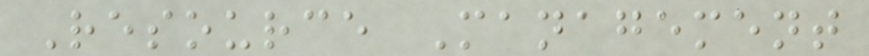Resource Management
